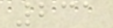231
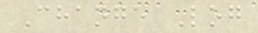Change Log
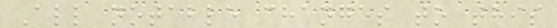All notable changes to this
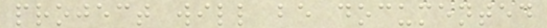project will be documented
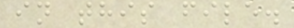in this file.
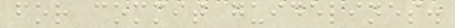for commit guidelines.
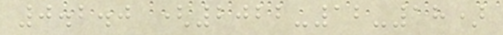0.2.0 (2022-12-18)
